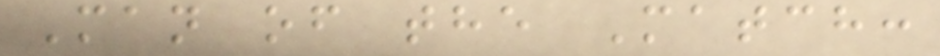Man of the Match:
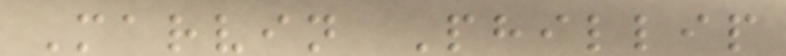Marvin Phillip
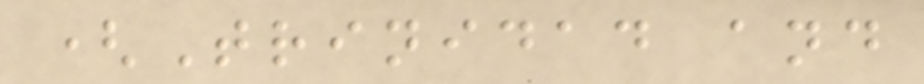(Trinidad and
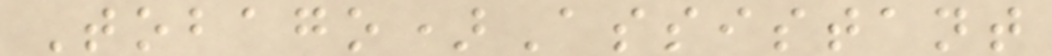Tobago)Assistant
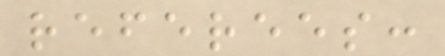referees:
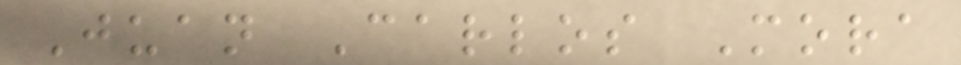Juan Carlos Mora
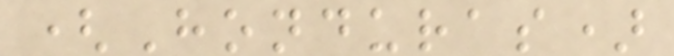(Honduras)
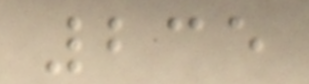235
